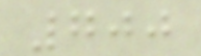700
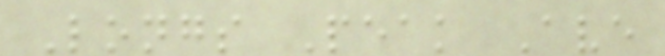Longs Peak Ave
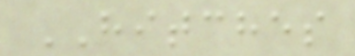HITCHES
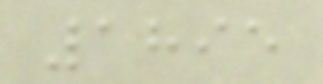1895
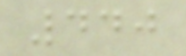440
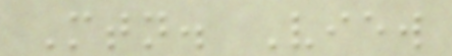Mtn. View
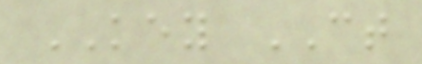KEY CT
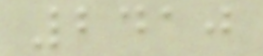2410
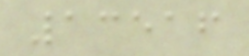13516
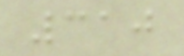310
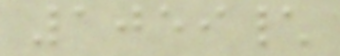1059\
